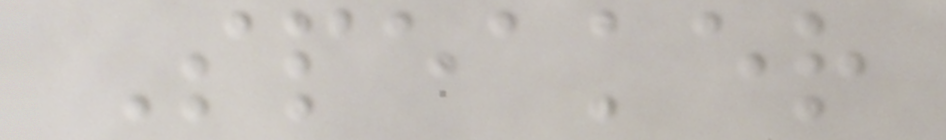Speaker
